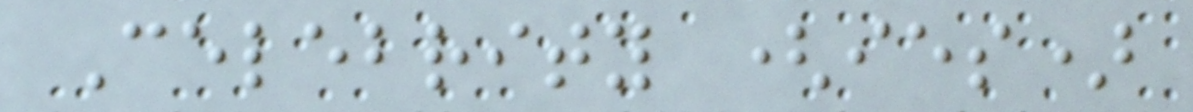Celebrity (ies)
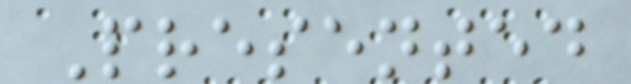Presented
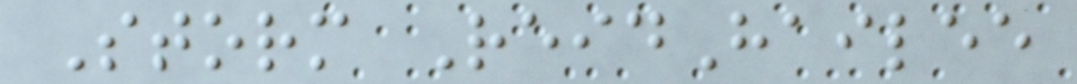Storm ReidHailee
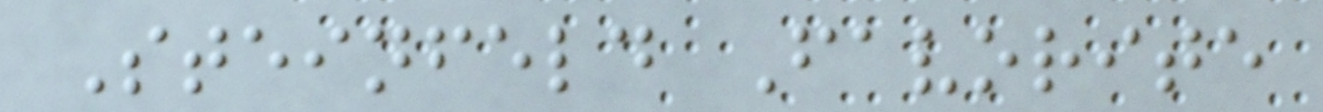Steinfeld Favorite
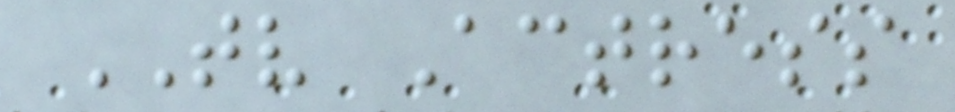TV Actress
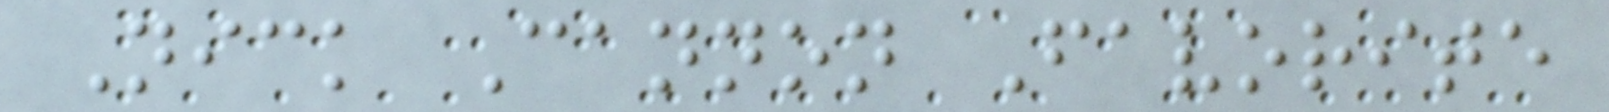Nick Cannon Favorite
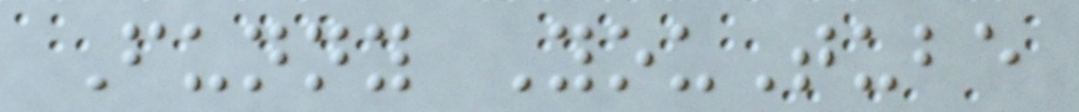Funny YouTube
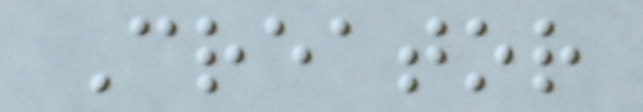Creator
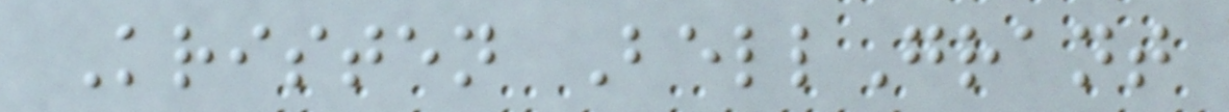Kristen BellGrant
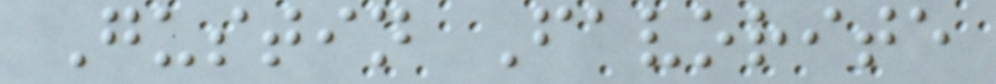Gustin Favorite
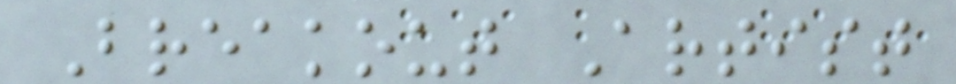Breakout Artist
